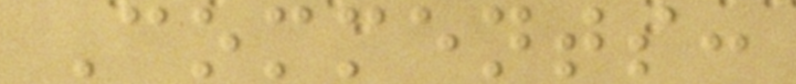Comments:
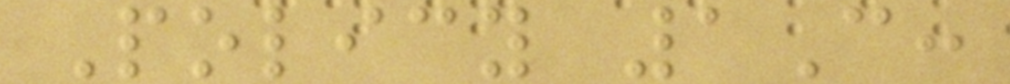Policy 1C:
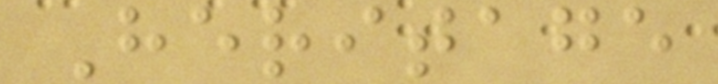Heritage
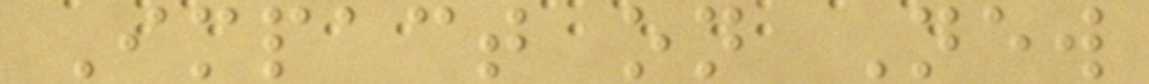Impact on New
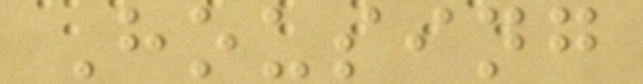Housing
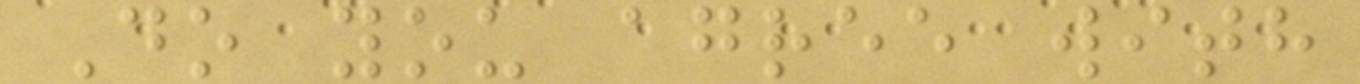Do you agree with
